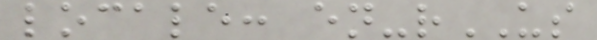locale: en-rUS
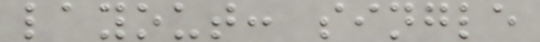layout: single
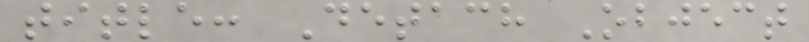title: Detach Object
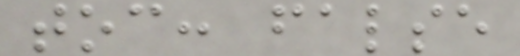toc: false
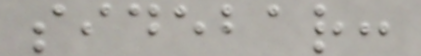sidebar:
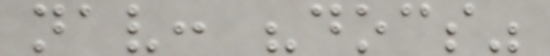nav: "docs"
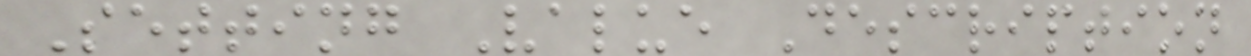Setting Value Description
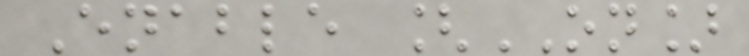Enable [ON]
